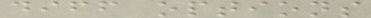diff options
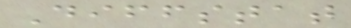Diffstat
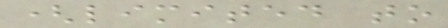(limited to
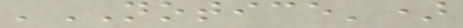'NOTICE')
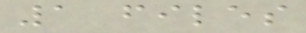1 files
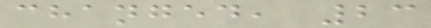changed, 23
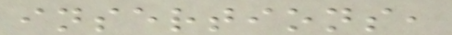insertions,
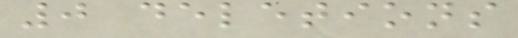0 deletions
